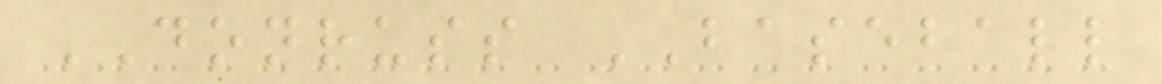DONRUSS BASEBALL
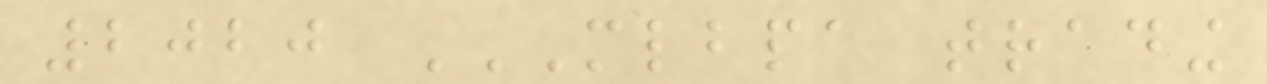2020 MLBPA TRADING
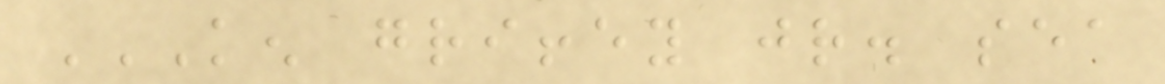KEN GRIFFEY JR. SEA
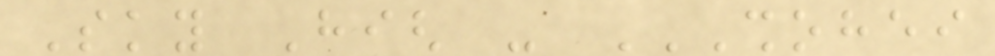Sky High - SHOHEI
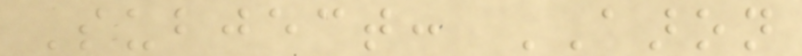Subject: AARON
